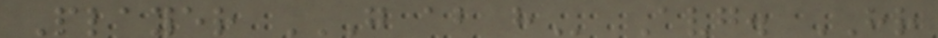Player G AB H Avg. HR
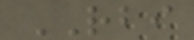RBI
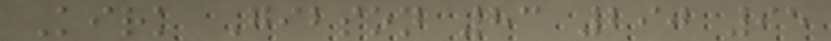Kirk Gibson 83 290 95
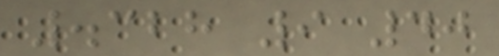.328 9 40
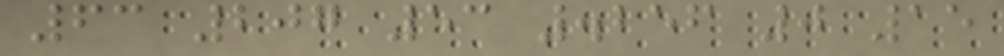63 207 53 .256 0 15
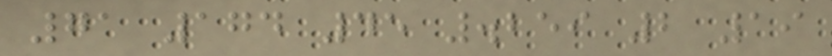71 174 45 .259 2 19
